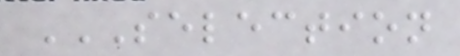SELECTION
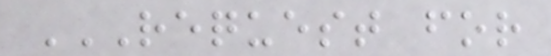REQUEST FOR
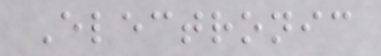Electronic
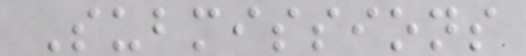Submissions
